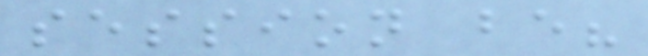session be?
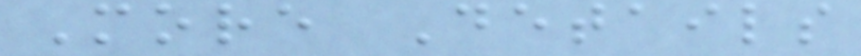More Details
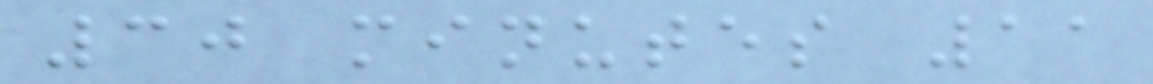30 minutes 11
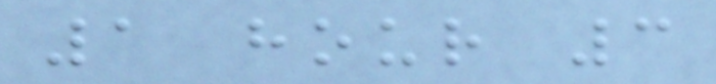1 hour 3
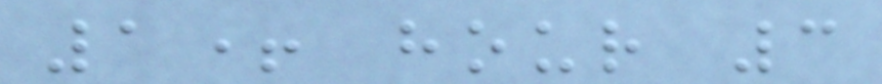1+ hour 3
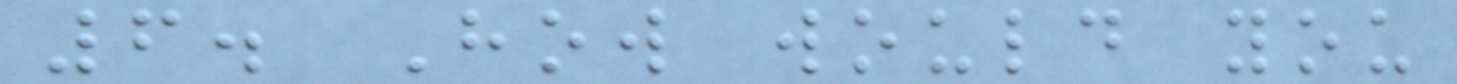6. How would you
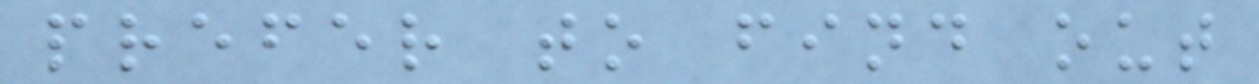prefer to find out
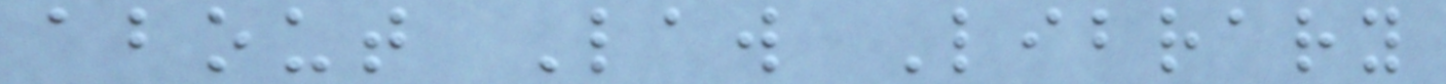about Law Library
